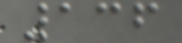136
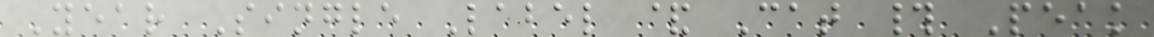Year Single Label & Cat # Peak
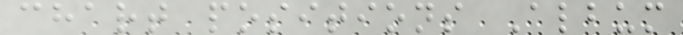chart positions Album
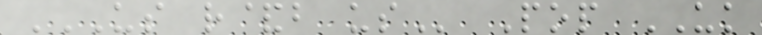US R&B US Pop UK
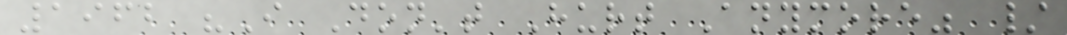1962 "I Don't Hurt Anymore" /
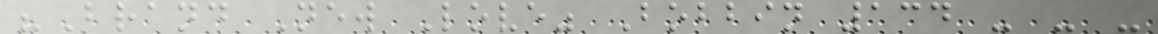"Brand New Love" Bobbin 134 - - -
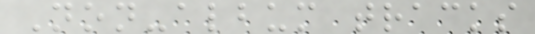Non-album tracks
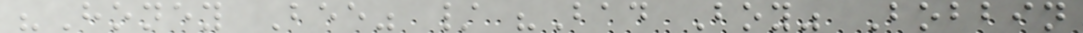"Honey Bee" / "Bad Boy" Bobbin
